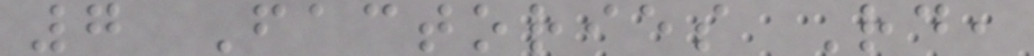7 Factories Rd,
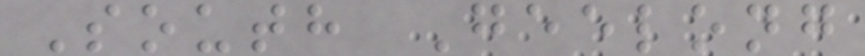South Geelong
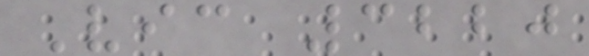Vic 3220
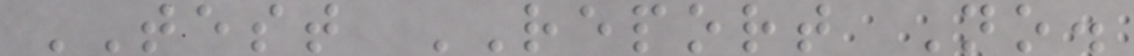TEST REPORT No.
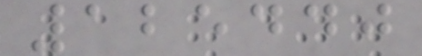125440
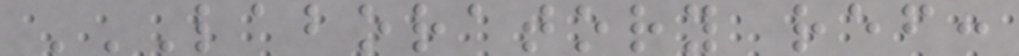LABORATORY REF:
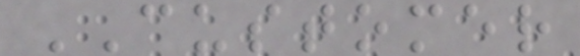CUSTOMER
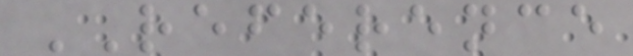REFERENCE
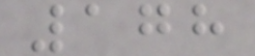178
